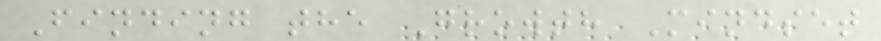Finding the Growth Mindset
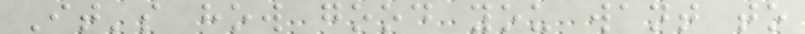It's how good you want to
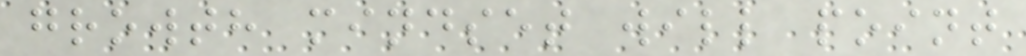growth mindset will point
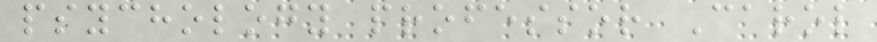psychology professor Carol
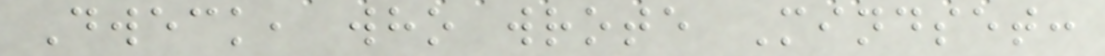Dweck, who wrote Mindset:
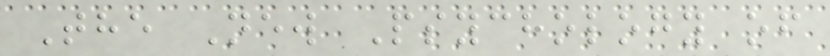The New Psychology of
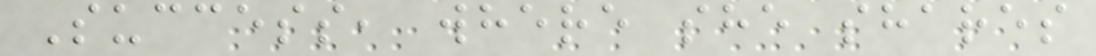Success, where she shares
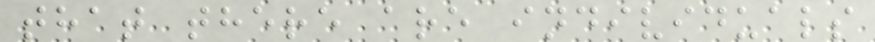that there are individuals
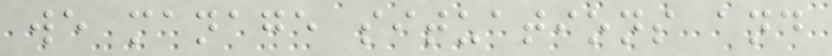we manage situations and
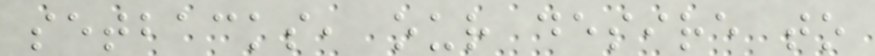setbacks, our desire to
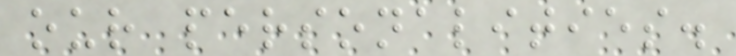our personalities.
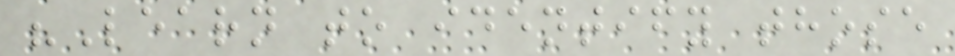"Learn to identify those
